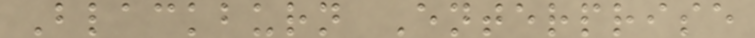Blackburn Enterprise
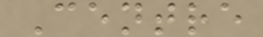Centre
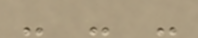- - -
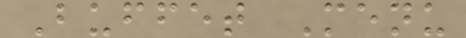Buffet Menu
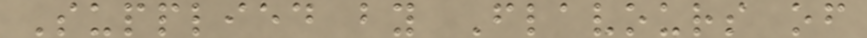Supplied by Flavours of
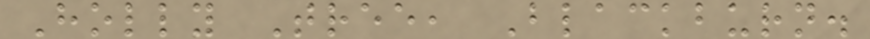Holly Tree, Blackburn.
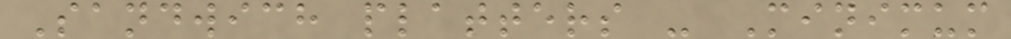Sandwich platters - Minimum
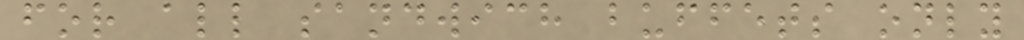for all sandwich buffets only
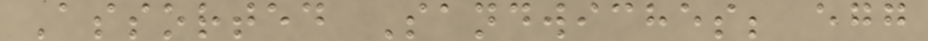Assorted Sandwiches; egg
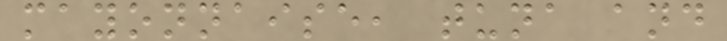mayonnaise, tuna and
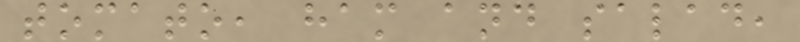tomato, ham and salad,
